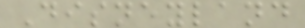Disneyland
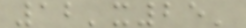12'x25'
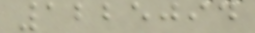1225094
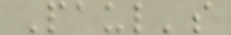Paul's
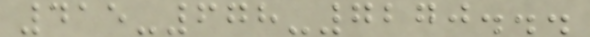415-678-7270...
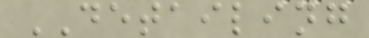DETAILING
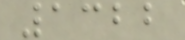1322
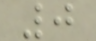0
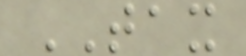TAX
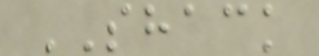SHACK
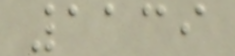1139
